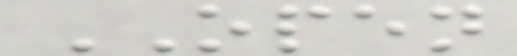OPEN
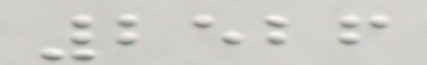2526
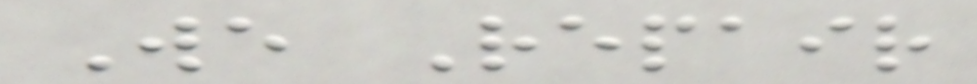We Repair
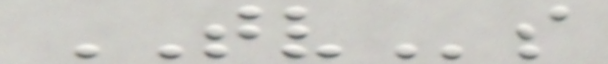TVs
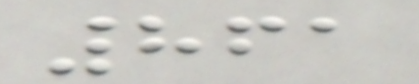861
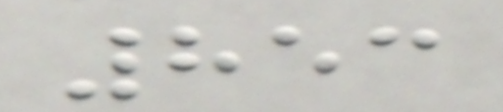853
